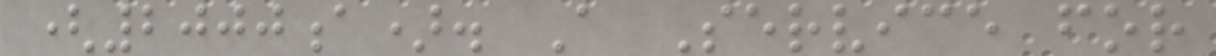(2000a). A Service for
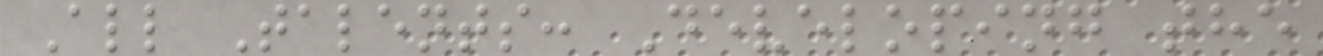All Talents: Developing the
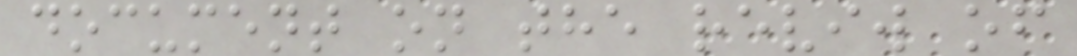document on the reviw of
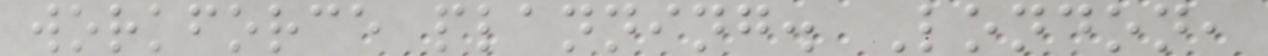workforce planning. London,
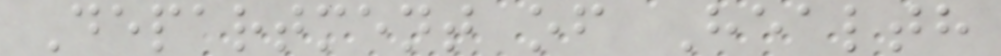Department of Health
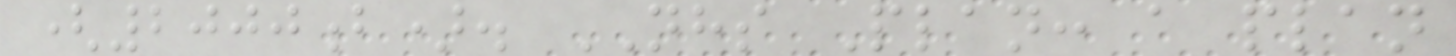(2000b). NHS Plan: a plan
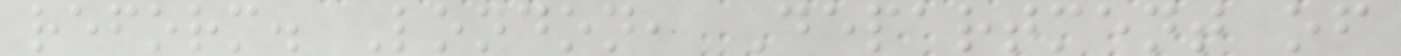reform. London, Department of
